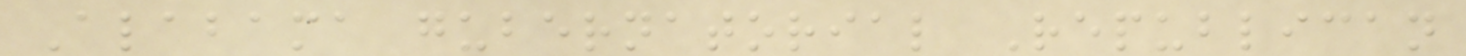Alabama gubernatorial Republican
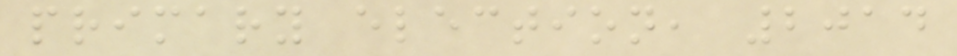primary election, 2014
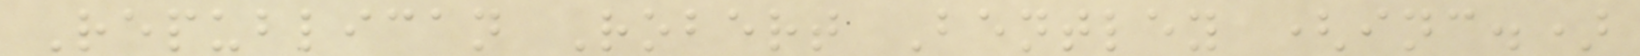Republican Robert Bentley (inc.)
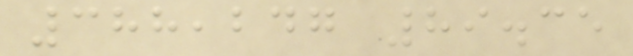388,247 89.35
